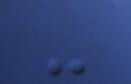-
